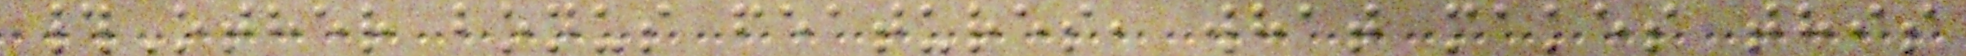#Other bonus features, what makes this
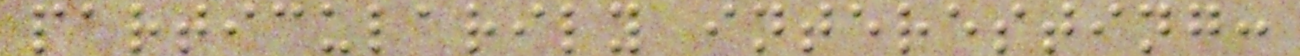particularily interesting:
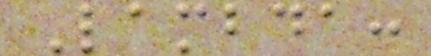Lambda:
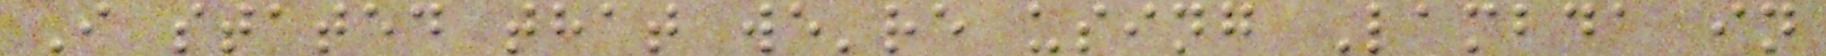I stated that we're using Lambda in
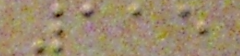115
